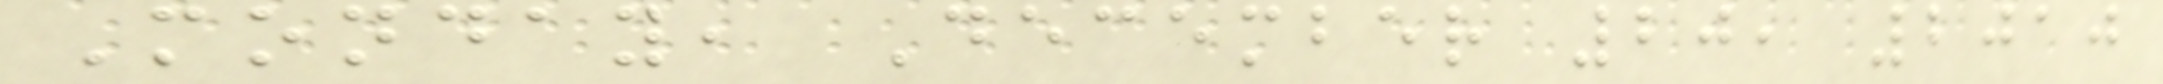Monday, December 20, 2010
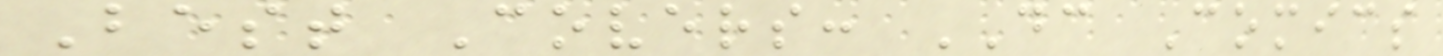Best Covers: DC Comics
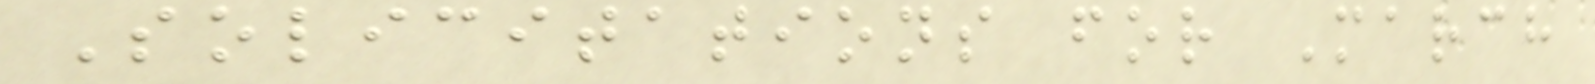Solicitations for March
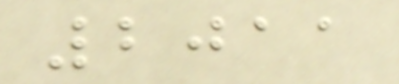2011
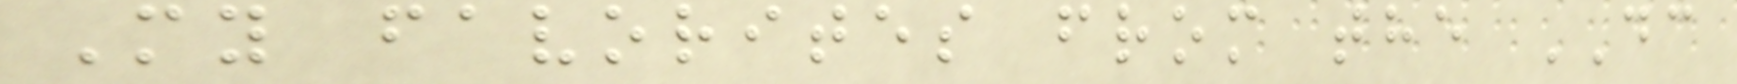My favorites from the DC
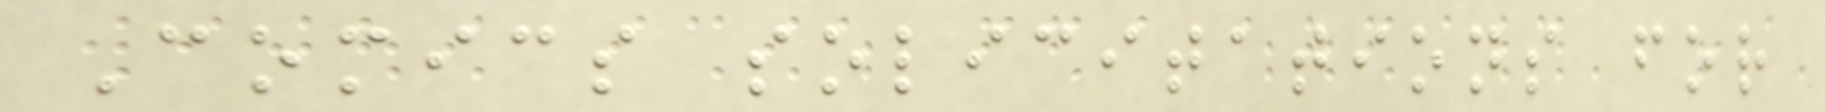Comics solicitations for
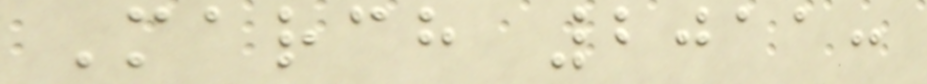March 2011:
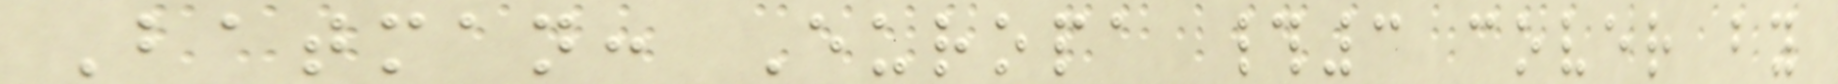Batman: Europa #3 cover by
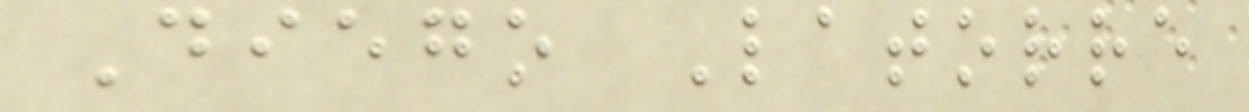Diego Latorre
